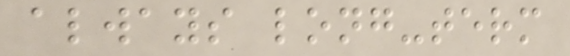always long-term
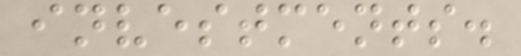investments.
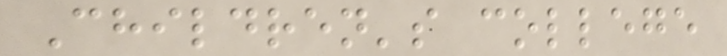Children's college
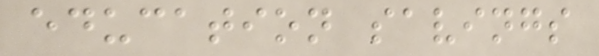education savings
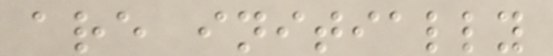are initially
